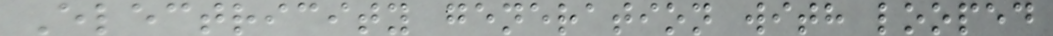Electricity generation with looped
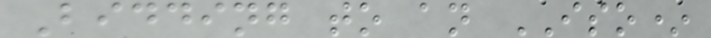Bidding to an ISO*
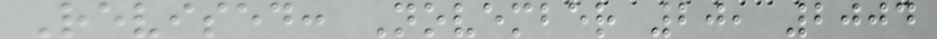Revised: November 20, 2004
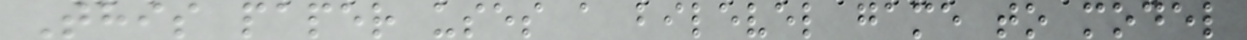This paper uses a bilevel game to model
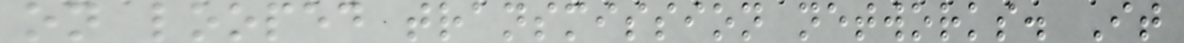on looped transmission networks. It
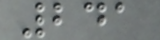241
